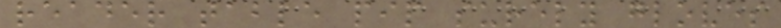reader table pip surely gloves
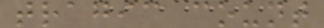tragic count
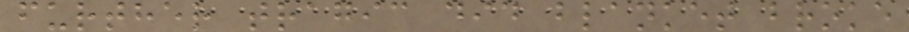further tragic did blanket broke
